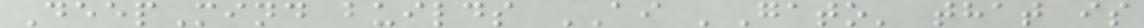DeepMind builds AI 'Gato' that is
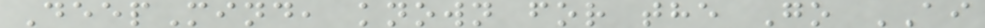DeepMind, known for the Go AI
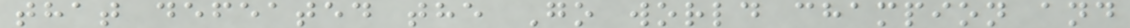that defeated the Go world champion and
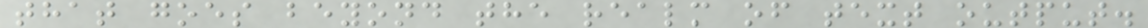that goes beyond the realm of text output.
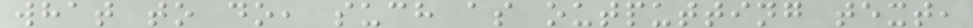what to do, such as outputting text,
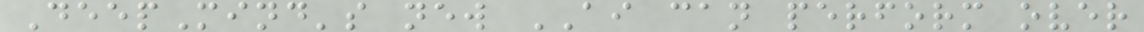DeepMind's new AI can perform over
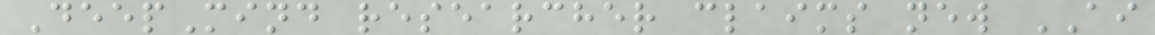DeepMind researcher claims new AI
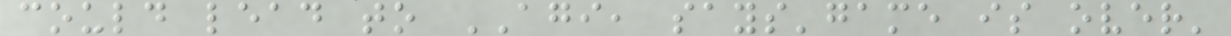could lead to AGI, says'game is over'
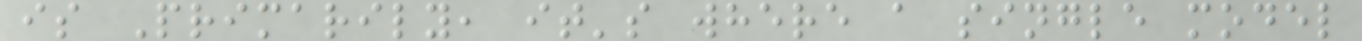is Primarily, it's where a single model
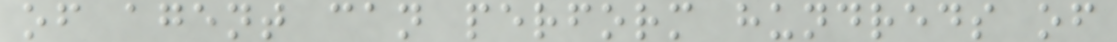of agent can perform hundreds of
